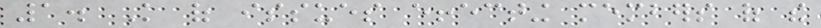1. Knowledge of issues effecting members of the
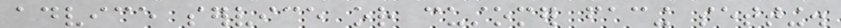advice service or customer facing setting.
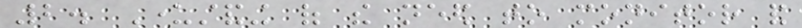2. Understanding of the need to monitor and
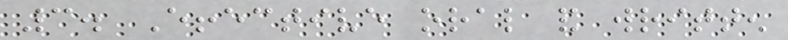3. Effective oral and written
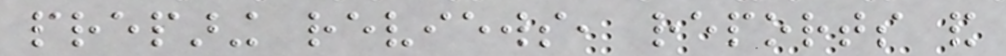preparing reviews, reports and
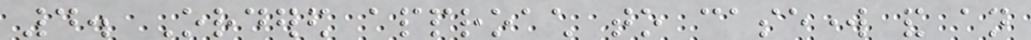4. Ordered approach to casework and an
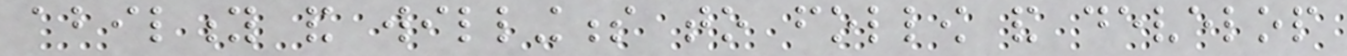ability and willingness to follow and develop
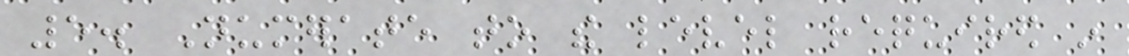5. Numerate to the level required in
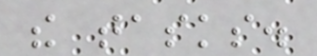the tasks.
